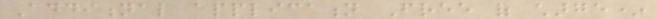Additional application Free of charge*
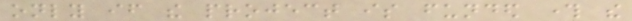only if the project is funded through the
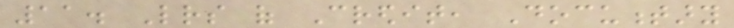11. Letters of Credit, Documentary
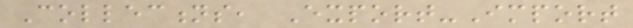Collections, Export-Import
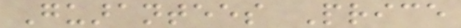Guarantees Price
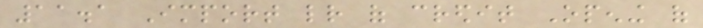11.1 Import letter of credit Opening of
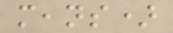means)
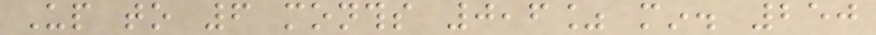Up to 6 months 0,6% min. 250
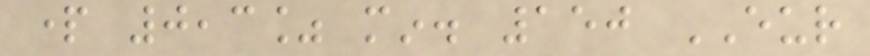part 0,3% min. 150 EUR
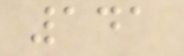141
